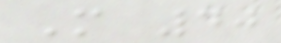M 40
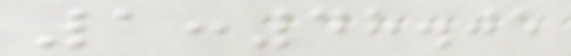1:48.05
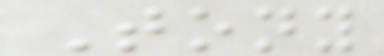Tony
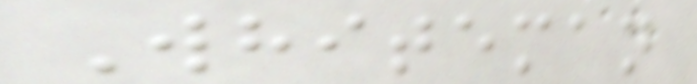Whiteman
